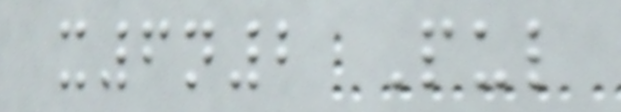x6n2 Pul
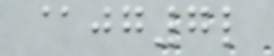@jg7l
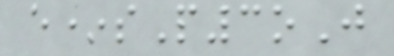e*sP3oJ
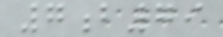7b79
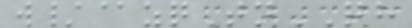w/@zqTnQH
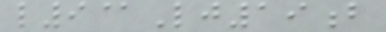l9@Lj19b
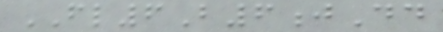FL6B6jDd
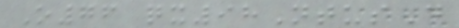O76 qx98NtusD
